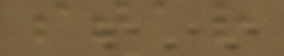star
